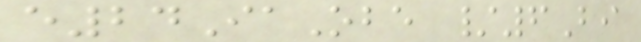e24IaObe /6Bi
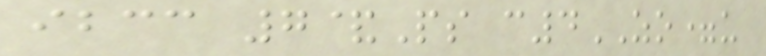ibcc 7&Ps c4ZO=u
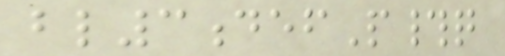bl3defP#q
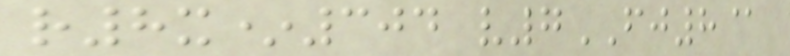r8x*304 v7FJ8@
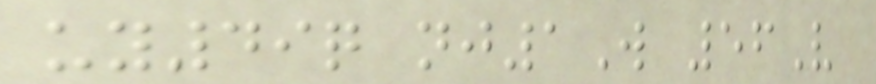uy49q nj1W 56V
